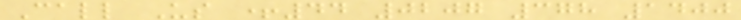Call Us +44 0207 378 1400
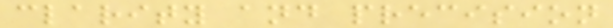clarity and precision
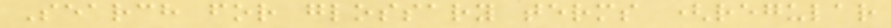Search for glossary terms (regular
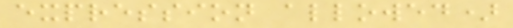expression allowed)
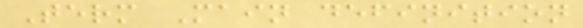Term Main definition
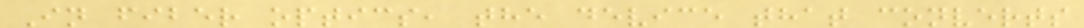In fiber optics, the device that converts
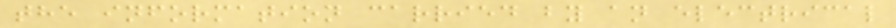the information carried by an electrical
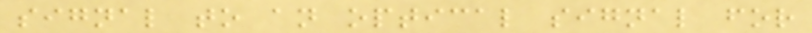signal to an optical signal for
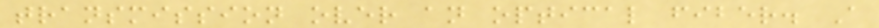transmission over an optical fiber. A
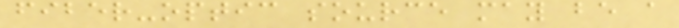fiber-optic source may be a
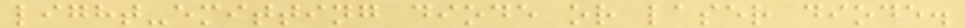light-emitting diode or laser diode.
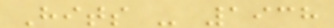Hits - 1938
